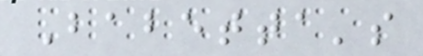Babetta's
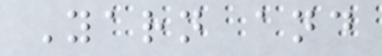Yarn and
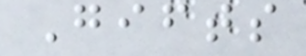Gifts
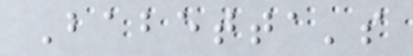Babetta's
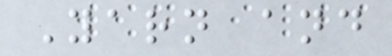Yarn and
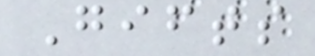Gifts
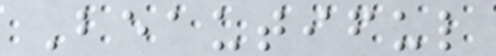Beautiful
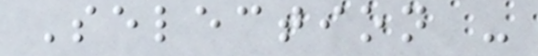Selection -
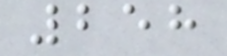258
